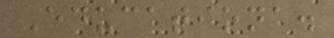Educationa.
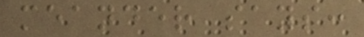meander says:
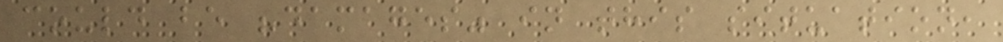could be "damages" in this situation,
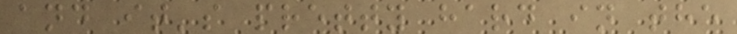and it's pretty hard in the
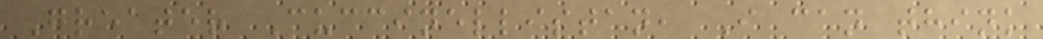Greater Cuccinellistan, I can think
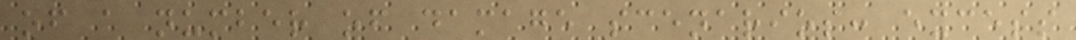of a number of damage scenarios: excess
